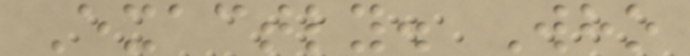Exactly. Who
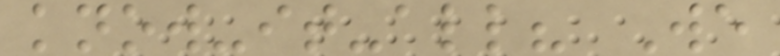know-it-all? We
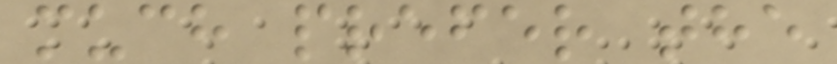much prefer the
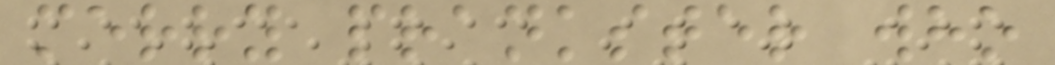merry prankster who
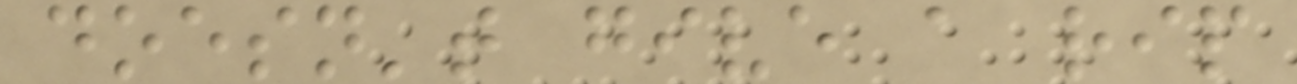doesn't give a rip
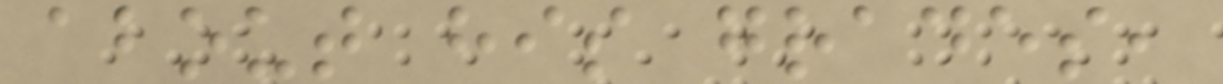about his grades,
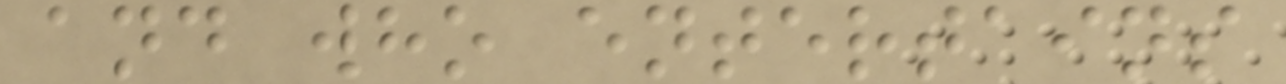and who entertains
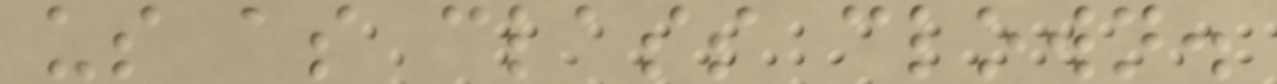us as class clown.
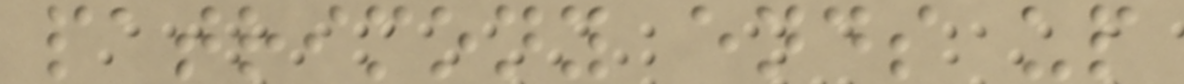patrimony ends up
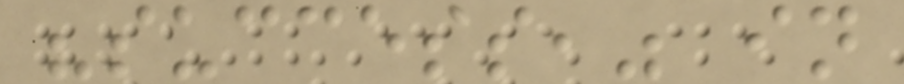"success," in
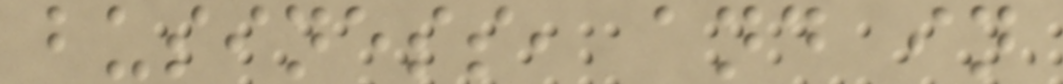business, and in
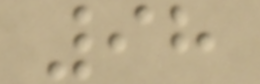98
